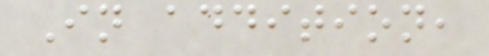In addition,
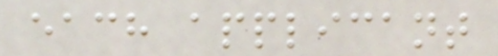each applicant
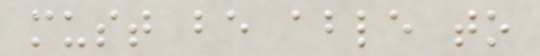must be able to
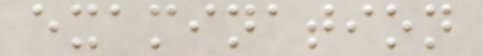examination
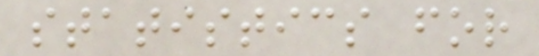statistics for
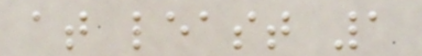at least 1
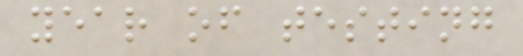year of testing
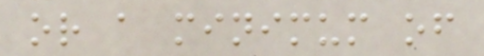or a minimum of
